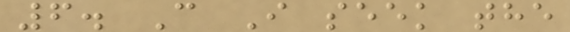6. C I seek the
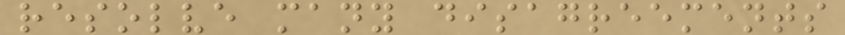resolve many disagreements
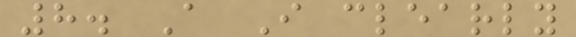8. A I clearly
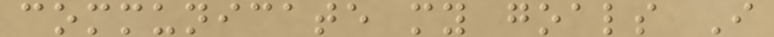communicate my goals I
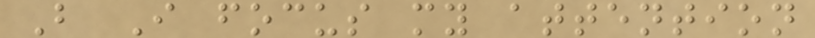B I focus my attention
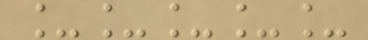_____
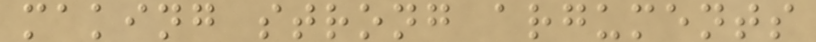making strong arguments
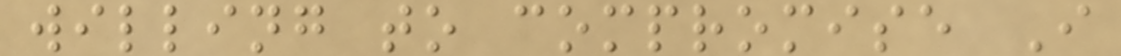willing to compromise I
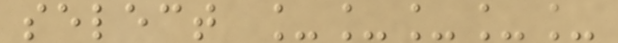select _____
